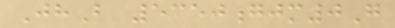JhB 5350gjm0G
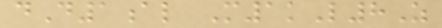dD1al M1kL8Z
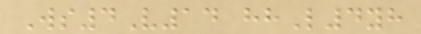Ws4V14 hhL4yh
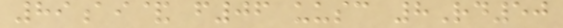89ai& f06 uusc 8Rd50
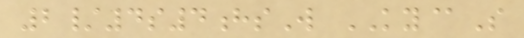2/4s4hsW KY@S
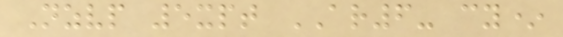Nzvp 5xpt AR6- cy*
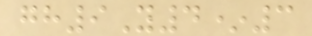gh9Y4*3
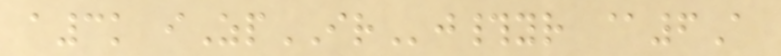a3k iZpIRj#yr @6A
